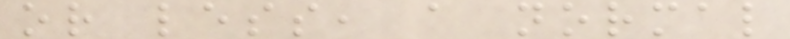or less, a normal
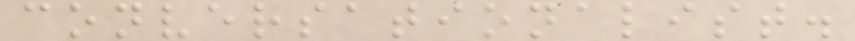conversationalist.
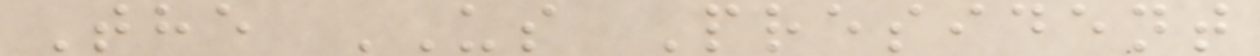The US President
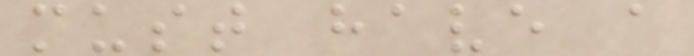must have a
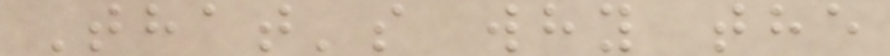That's why the
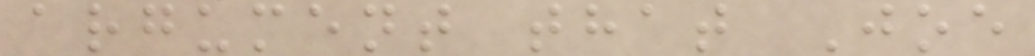argument that Joe
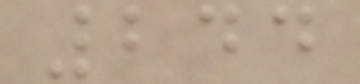244
